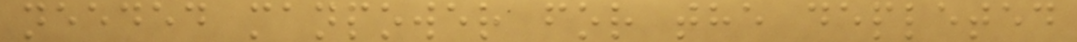needed manpower for the depleted
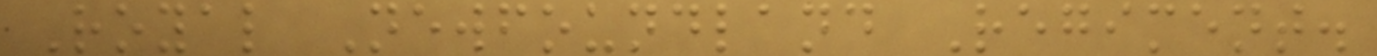Royal Newfoundland Regiment.
